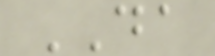DA
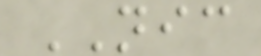NIC
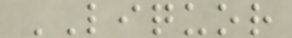LIQUOR
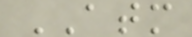ATM
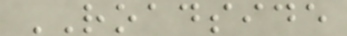ROADSIDE
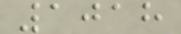1018
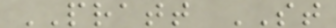PRATT ST
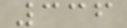336
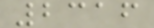2316
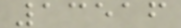13516
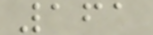161
